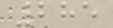285
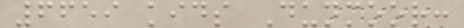6659 kids Dunmoor:
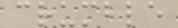crumble
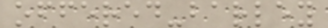offered-barley
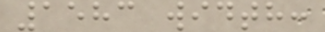1583 width:
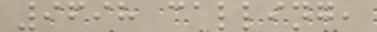9698 calling,
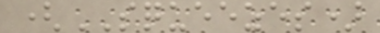(SQUEEZES)
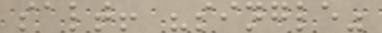salt! "single"
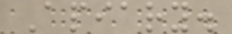Apiary.
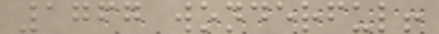1767 wonderful!
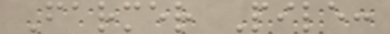Farmer Pile:
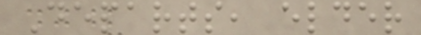Departs, elder
